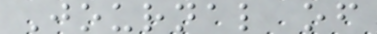Journal of
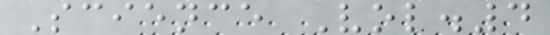Science Vol.4
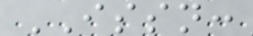ISSN:
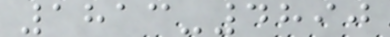1813-4890
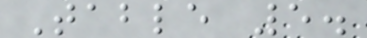Table 5.
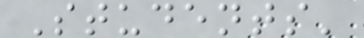Students'
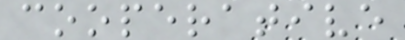cooperative
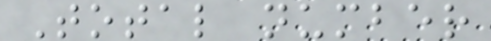Total number
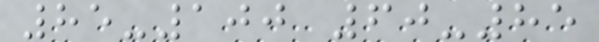85-100 60-85
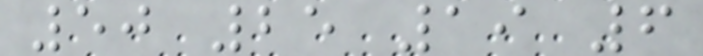50 25 19 6
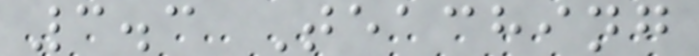3.3 Teaching
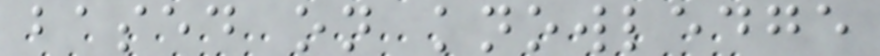based on knowledge
